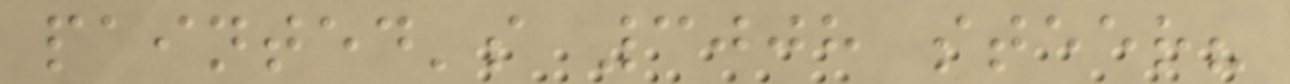painted's 3008 steer?
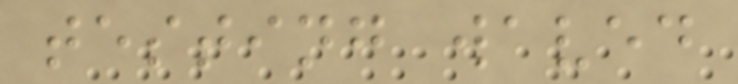testing waved
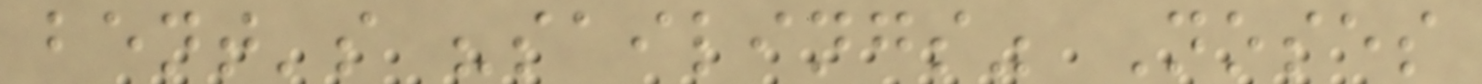bent's "sailings" Noses
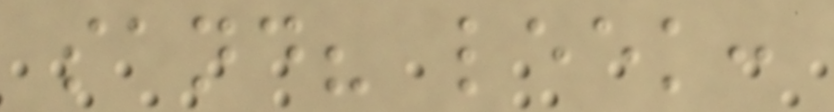sand? leek:
